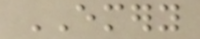EMERY
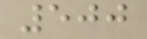500
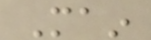Main
